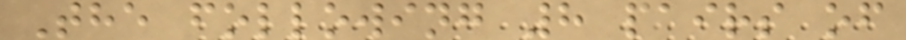The following 8 pairs of
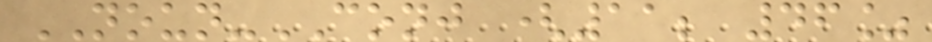NOUN-CONJ (11; 46%
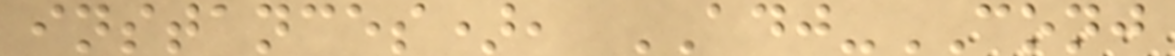instances), ADJ-CONJ
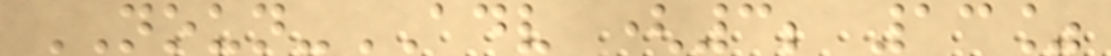NOUN-ADV (3; 13%
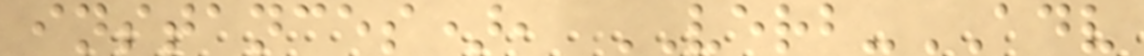instances), VERB-ADV
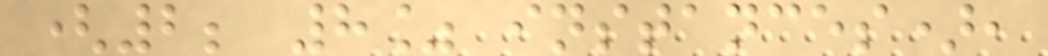(2; 8% instances),
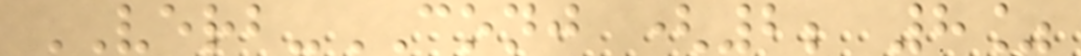VERB-CONJ (2; 8%
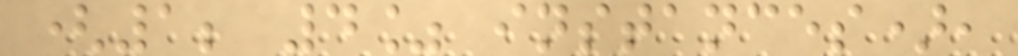(1; 4% instances),
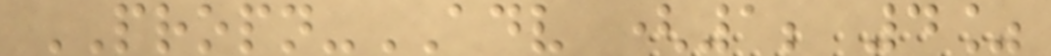PROPN-ADV (1; 4%
